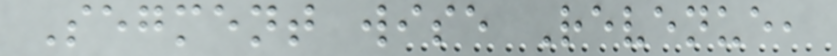Segment wise Revenue,
